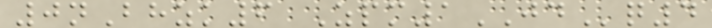0nBhzk6 Zpm1JDq4
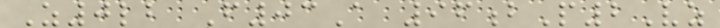Z0lb F03A 96bP2Vz
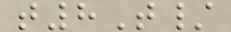t8T/
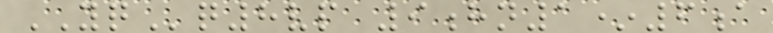YQq8vp 9hn1*6a
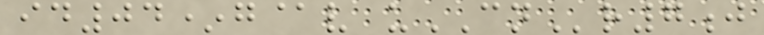id04*g@v uCNr7j
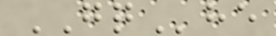GQhe
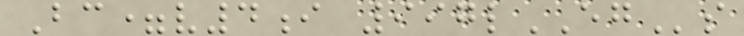Bc=v4i 997lEGs
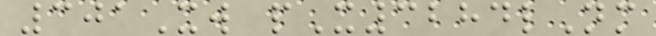301Xw pX3284lNm
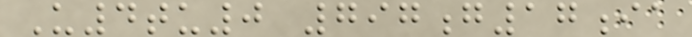U4tu0 797g17ia
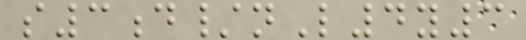s3d/nL4y3
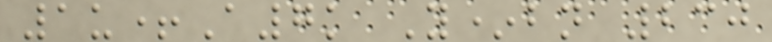1u+A7k Y*bn 230
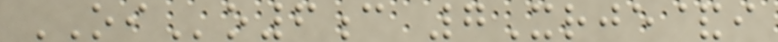OIo6c 7Xrje&i
